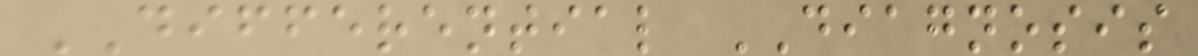DIFFERENTIAL DIAGNOSIS
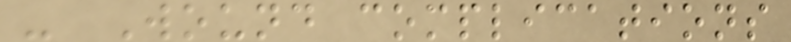- Wound complications
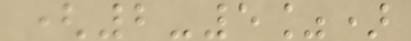(2-5%)
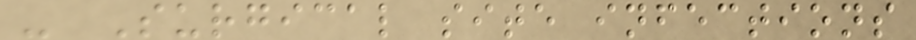- Surgical site infections
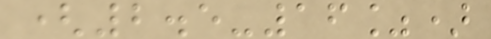(2.5-16%)
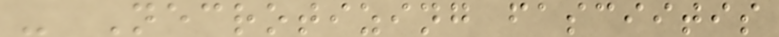- Necrotizing fasciitis
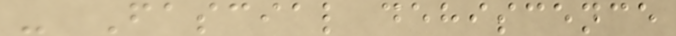- Fascial dehiscence
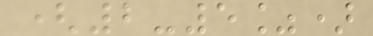(2-5%)
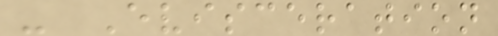- Evisceration
